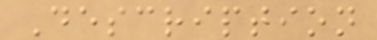Description
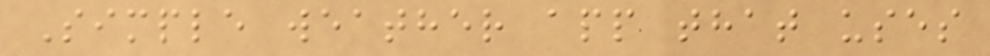Simple weather app that uses
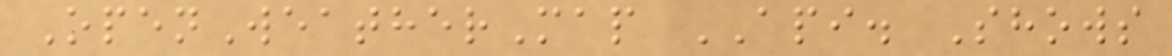OpenWeatherMap API. Shows
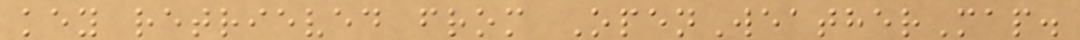key retrieved from OpenWeatherMap.
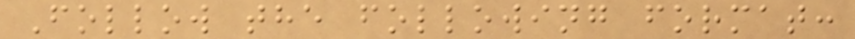Follow the following format:
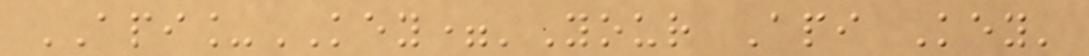API_KEY='Your Api Key'
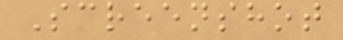Screenshot
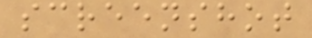screenshot
